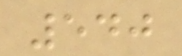540
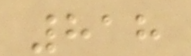818
